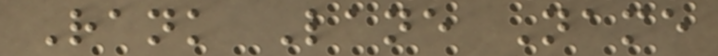Rank Lane Name
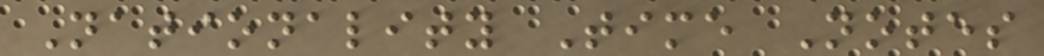Nationality Time Notes
